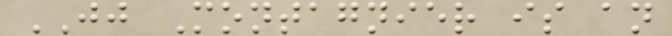JJ Montagnier is an
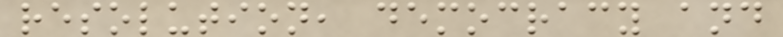resolution, democracy and
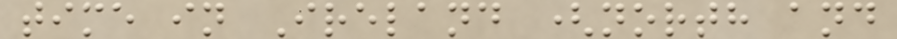time in Ireland (north and
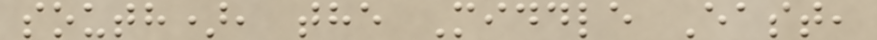south), the Middle East,
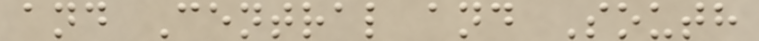and Central and South
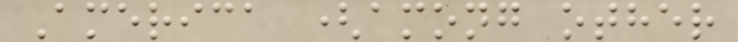America (among other
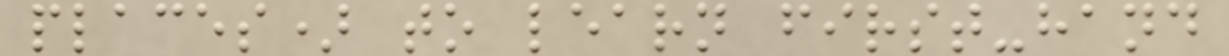places) to learn first-hand
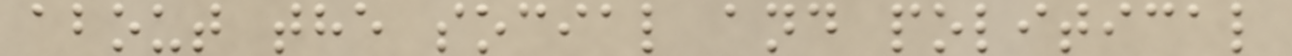about the social and political
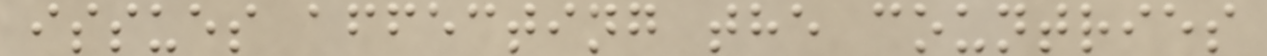issues affecting the countries
